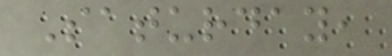Saturday,
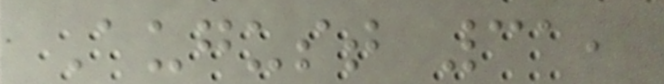August 31,
